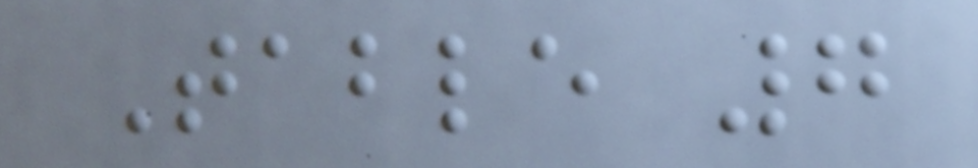Table 7
